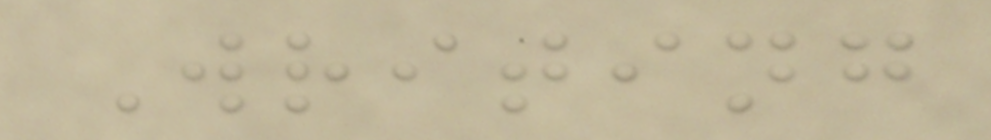Writing
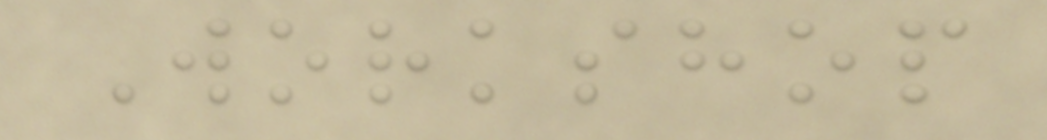Workshop
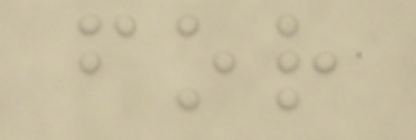for
